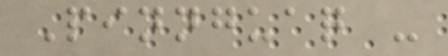Pinnguaq -
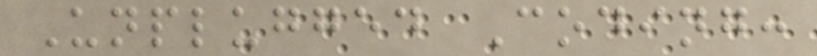Unplugged Coding:
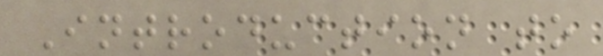Introduction to
